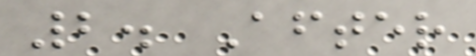2. After
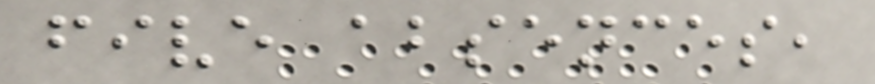five absences,
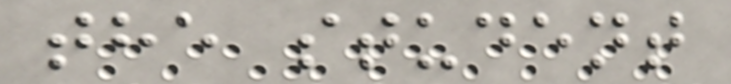the student
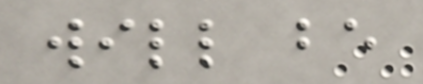will be
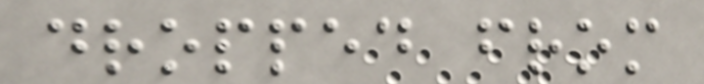dropped from
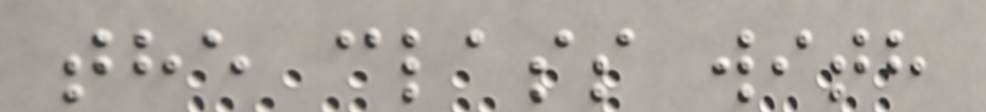the class with
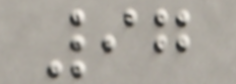97
